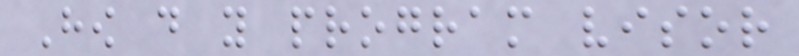How do you program visor
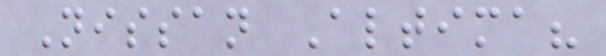Nissan Altima?
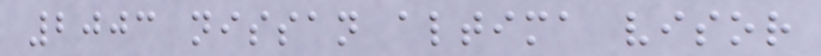2003 nissan altima visor
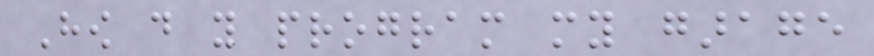How do you program my garage
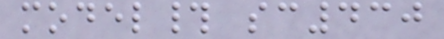model# sc430
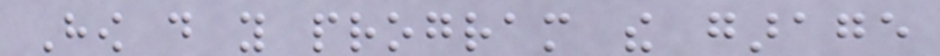How do you program the garage
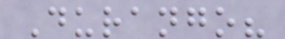Durango?
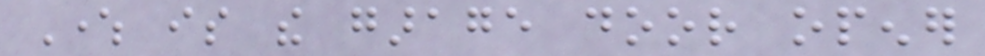Where is the garage door opener
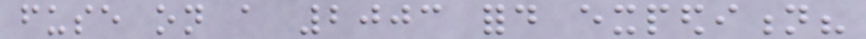fuse on a 2003 ford expedition?
